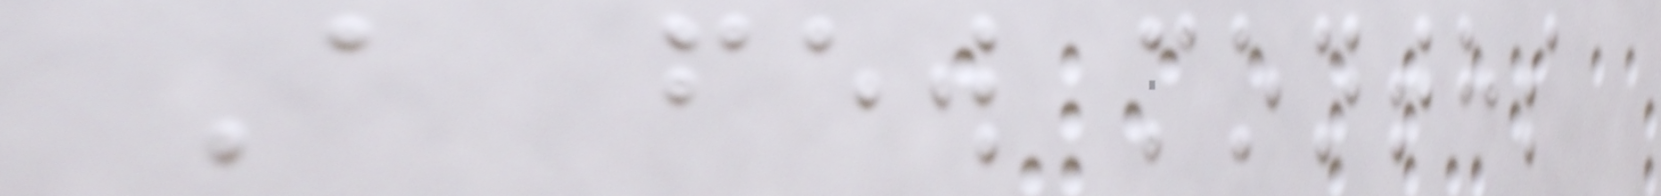A few months
